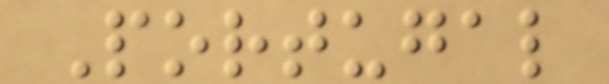Portugal
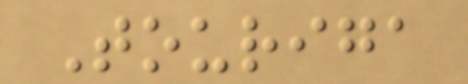Touriga
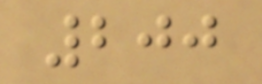200
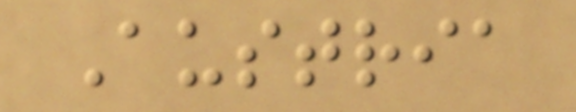Austria
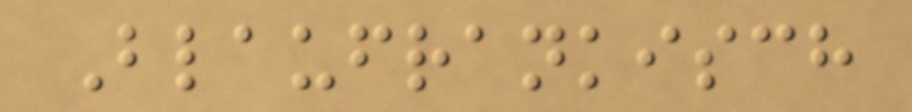Blaufrankisch
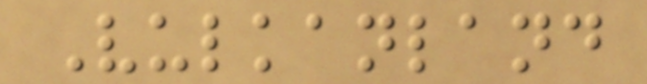Vulkanland
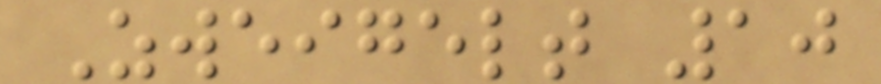Zweigelt 10
